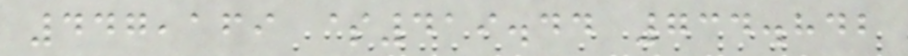447,169 $419.44 734.842
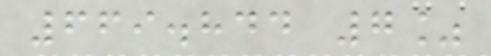669.844 7%
